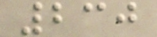230
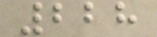228
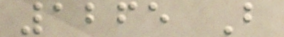1265 B
